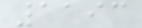1193
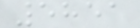5851
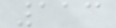113
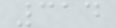314
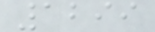1299
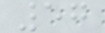57
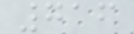716
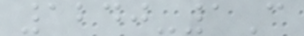1240-1C
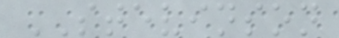STEVINSON
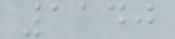1140
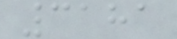3181
